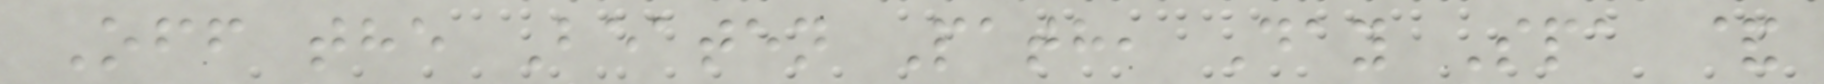Off the Beaten Path, Day Spa &
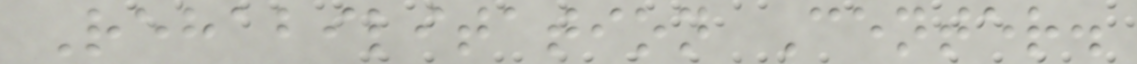Rehabilitation Center.
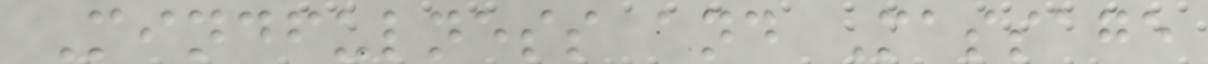Mindfulness and Massage
